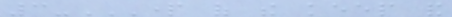3-PART OF THE KEEP AND
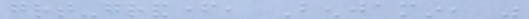great-grandfather, Benjamin, was
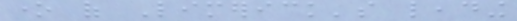one of Limerick's leading
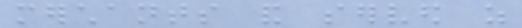merchants and served as
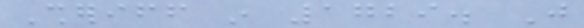Sheriff in 1729. Just
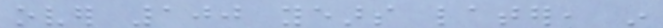over 100 years later, in
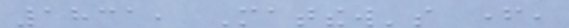1831, Matthew's father,
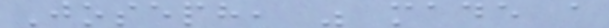Joseph, was made a
